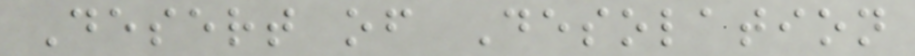Desert of Desolation
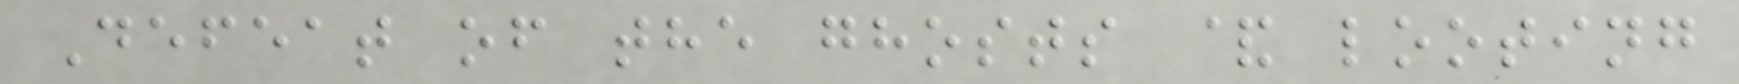Defeat of the ghosts & looting
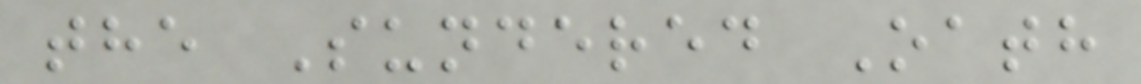the Sundered Oath
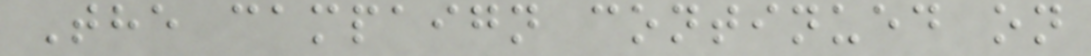The campaign continued on
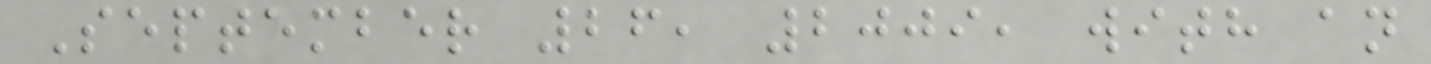September 26, 2009, with an
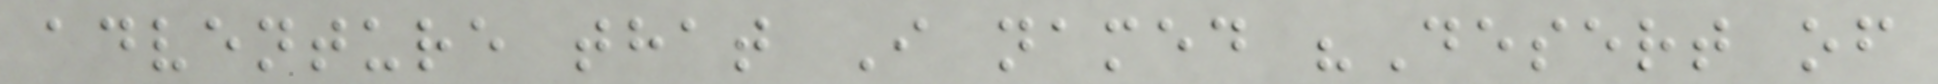adventure that I named "Desert of
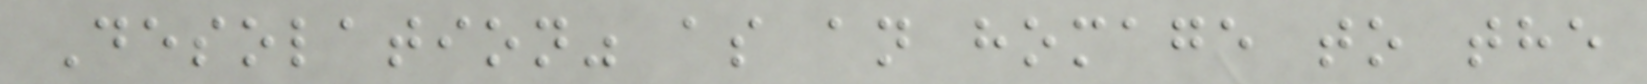Desolation" as an homage to the
